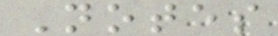Notes
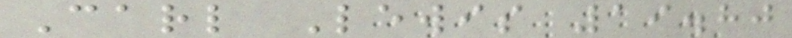Carl Lewis 19.80
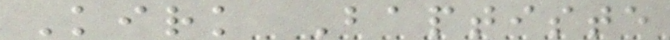Kirk Baptiste
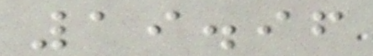19.96
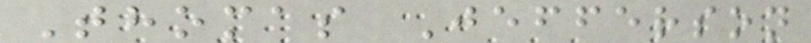Thomas Jefferson
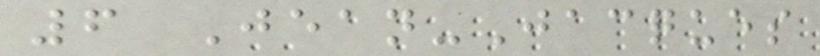6 Jean-Jacques
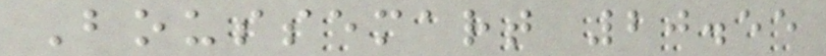Boussemart 20.55
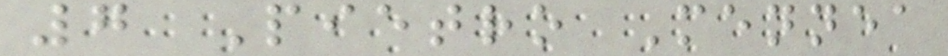7 Pietro Mennea
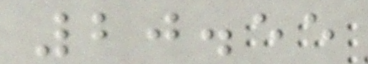20.55
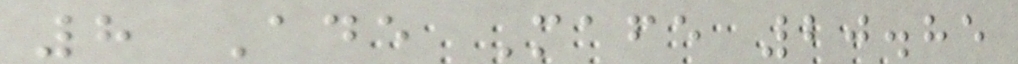8 Ade Mafe 20.85
